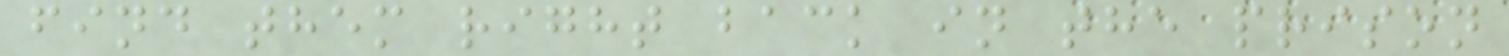find them right back in the prison
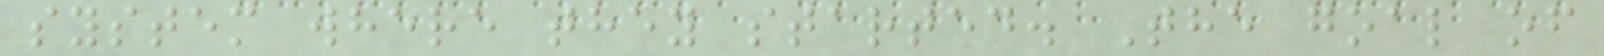system where they started. The goal of
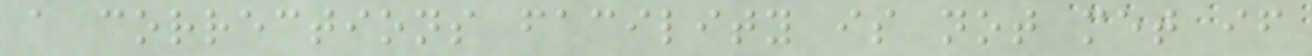a corrections facility is not met if
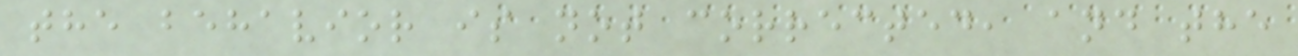the behavior is not corrected, and the
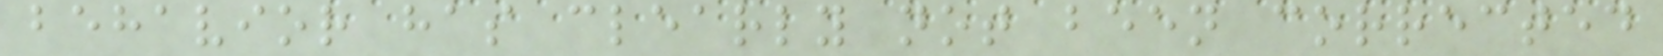behavior has clearly not been corrected
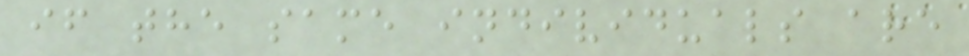if the same individuals are
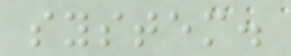system.
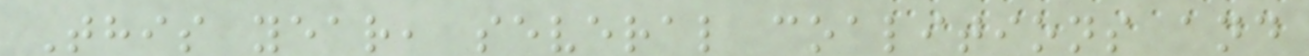This year, several coalitions and
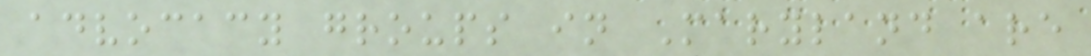advocacy groups in Maryland are
